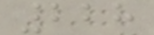228
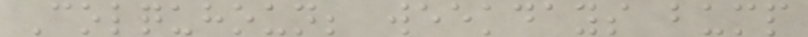Colquhoun; weekdays bump
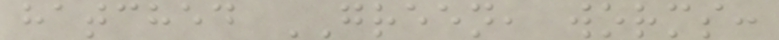hatched GREEN, worms:
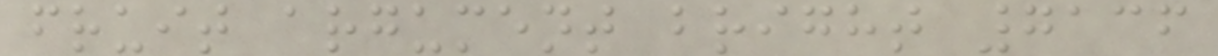fruit argument bright 7136
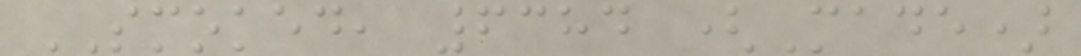SMOKED, 6384 (Made)
